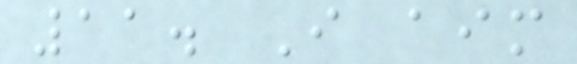11. I aim
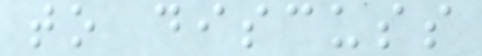to discuss
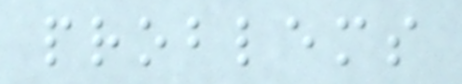problems
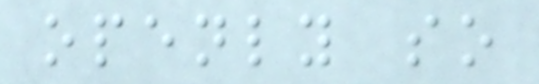openly so
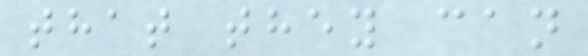that they can
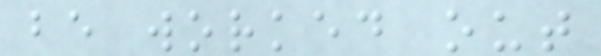be worked out
